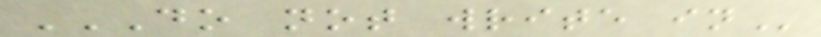DO NOT WRITE IN
